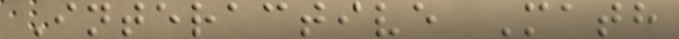Interactive Math
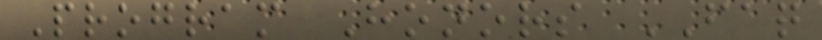Program Honors FAQ
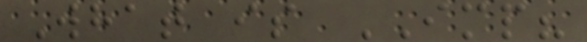What is IMP?
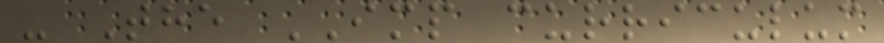- The IMP curriculum
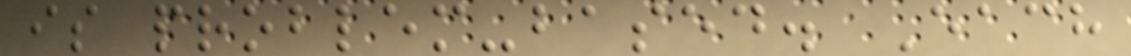is problem-based. Each
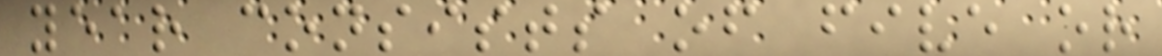year consists of five or
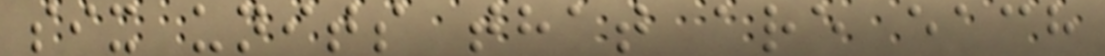six units that are each
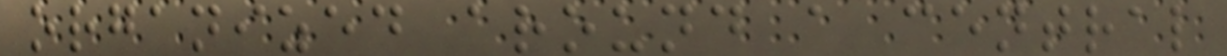organized around a central
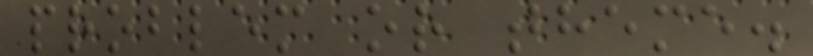problem or theme.
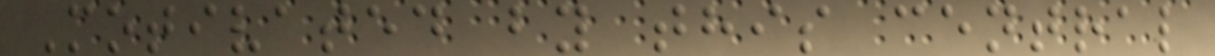Motivated by this central
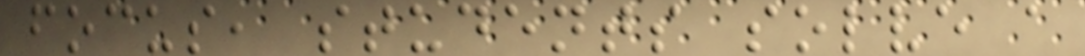focus, students solve a
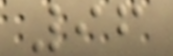96
